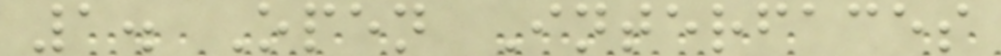1. Open Interfaces
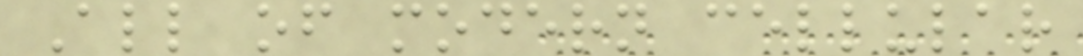All of modern cellular
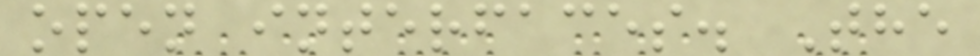open interfaces. The
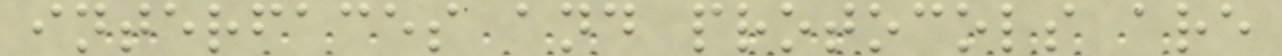interfaces and protocols are
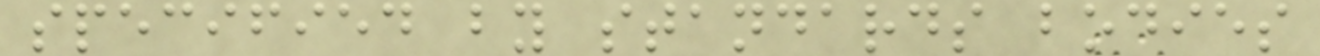specified by standards bodies
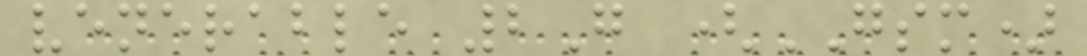venerable 2G (GSM)
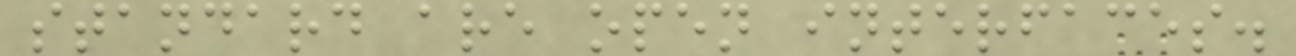standard are open interfaces.
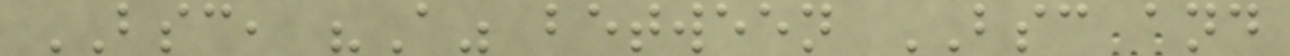BSC, "A" between BSC and
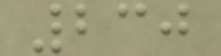230
